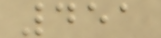451
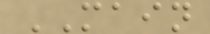MAIN
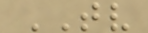TV
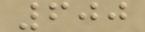600
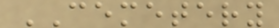CEMETERY
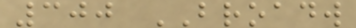300 BROADW
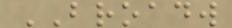BROADW
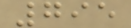795
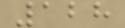128
